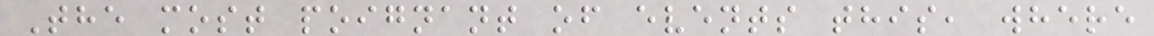The most poignant of events this, where
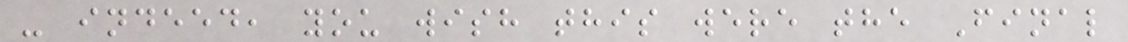- indeed, you wish this were the Final
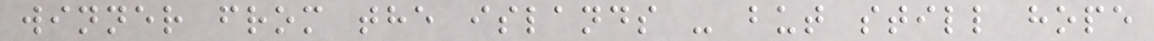winner from the islands - but still hope
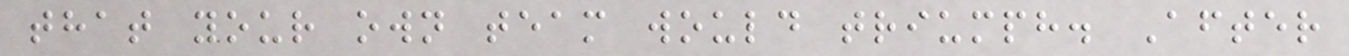that your own team would triumph. After
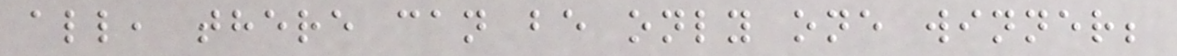all, there can be only one winner;
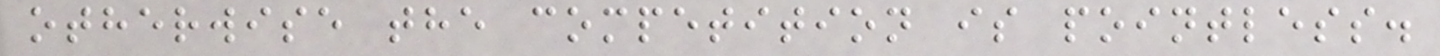otherwise the competition is pointless.
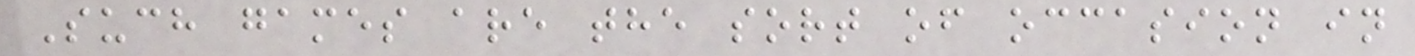Such games are the sort of occasion in
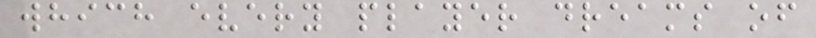which every player dreams of
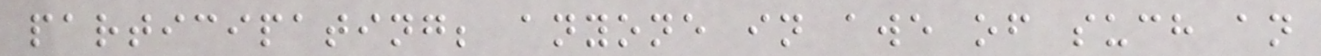participating; anyone in awe of such an
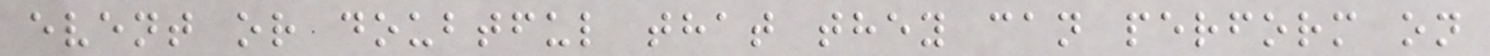event or doubtful that they can perform on
